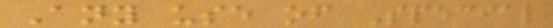Any use of Special
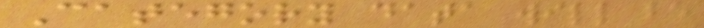Category data will be
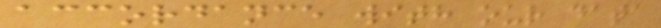accordance with our data
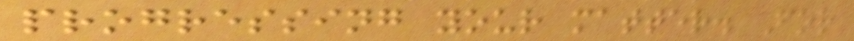progressing your matter. For
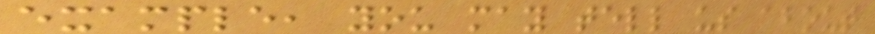example, you may tell us about
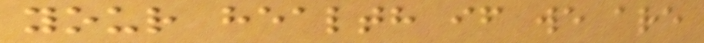your health if we are
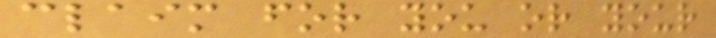claim for you or your
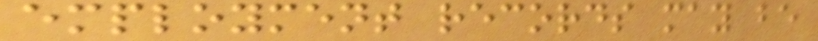employment records may be
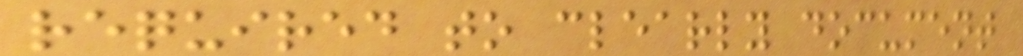required to clearly document
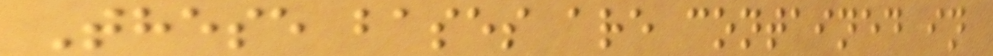These bases are contained in
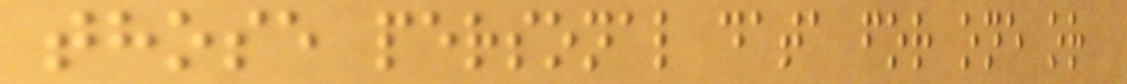those personal data for one or
